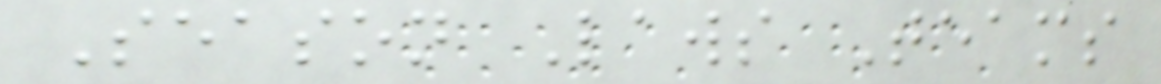Season Laws Teams
